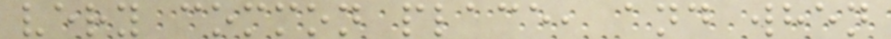very common place, and when
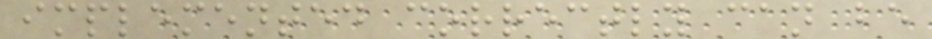implemented correctly can be
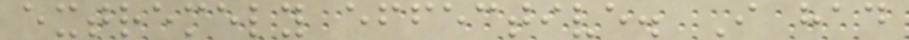extremely effective. I had
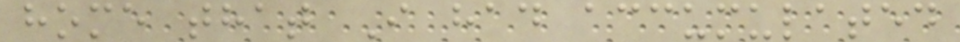home that I had accumulated
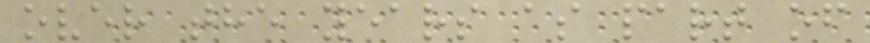over the years as part of
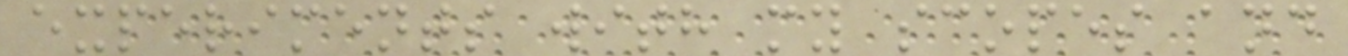experiments with my scopes and
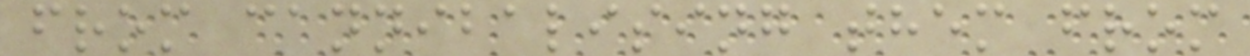from cannibalising them from
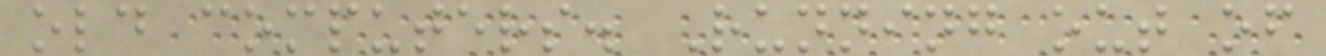old computers. Running out of
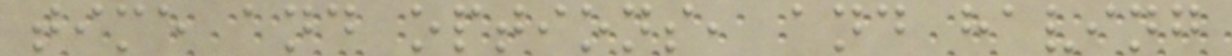time and options, and having
